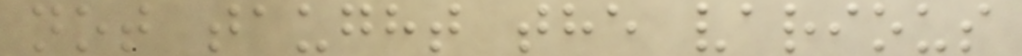not taught the various
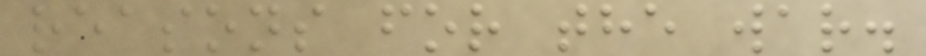reasons for the war.
